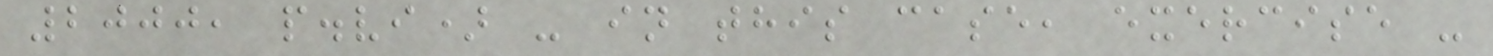2000, p.vi) - in this case, exercise -
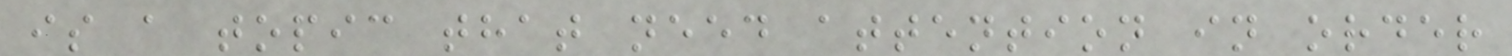is a topic that need attention in order
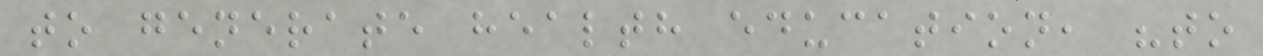to generate health education, "to
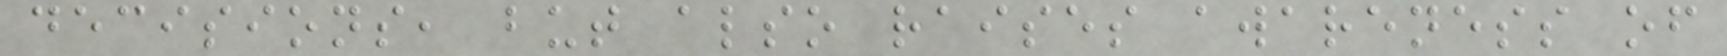decisions, but also raises awareness of
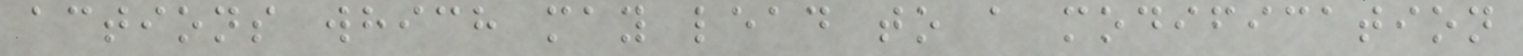actions which may lead to a modification
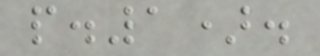p.1).
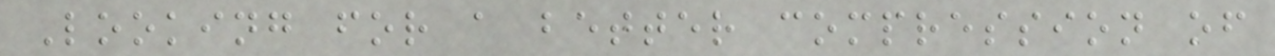Looking for a better compression of
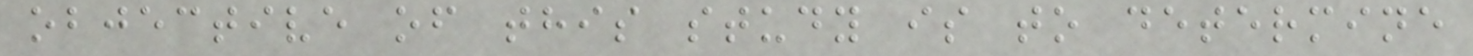objective of this study is to determine
